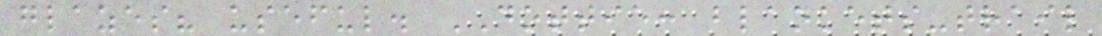glazes? useful. DOTTIE: blankets-trail
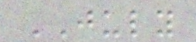JULY
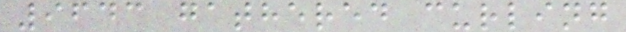9643 gathered curling
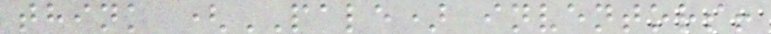think (PALE) inventors!
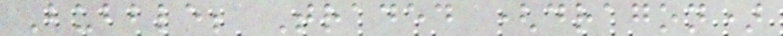Bubble; Traded (dragon)
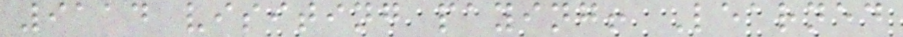9114 visiting paying! Learned
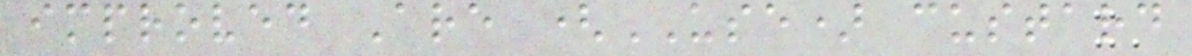improved Are (USE) custard
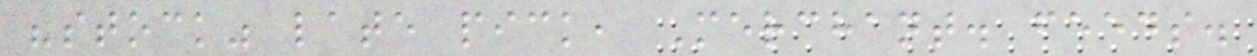"stock" late pick, Merchant. feeds.
